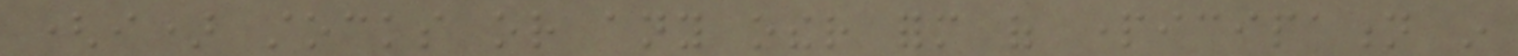(i) stocks or any other form of participation in
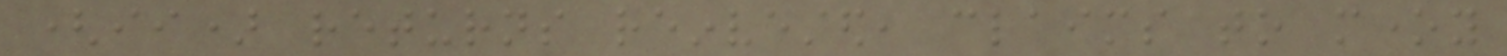(ii) returns reinvested, claims to money
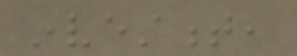investment,
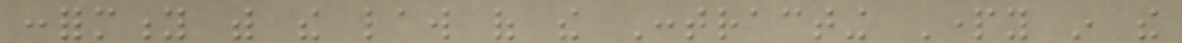conformity with the law of the Contracting Party in the
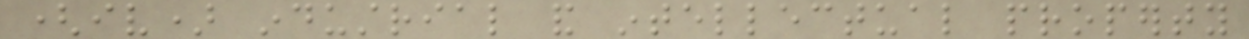(iv) industrial and intellectual property
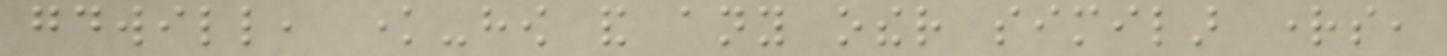goodwill, know-how and any other similar rights,
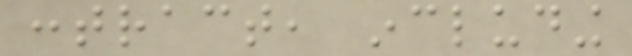contract, including
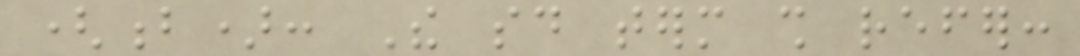(b): The said term shall refer:
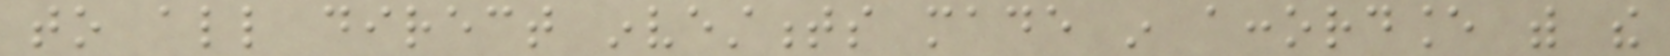to all direct investments made in accordance with the
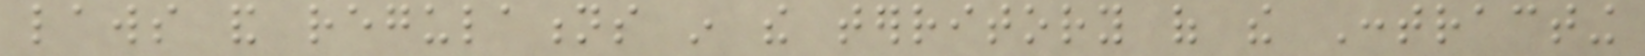laws and regulations in the territory of the Contracting
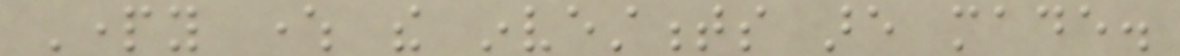Party where the investments are made.
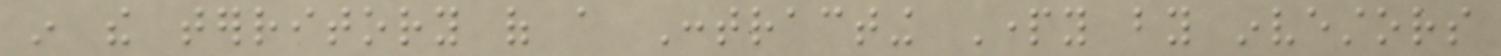in the territory of a Contracting Party by investors
